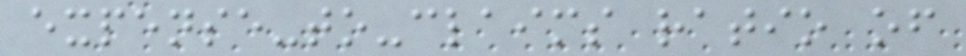expense-to-claims ratio of
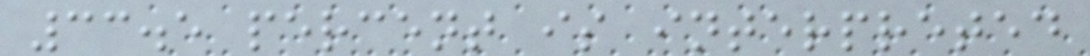33.5 percent is interpreted
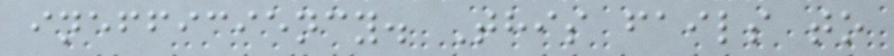inefficiency. This fails to
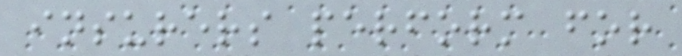insurers perform for
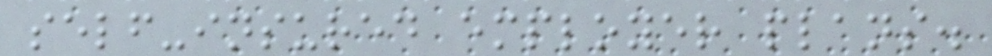self-insured employer plans.
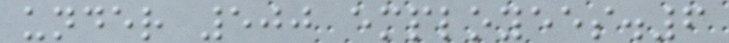under 500 employees.6
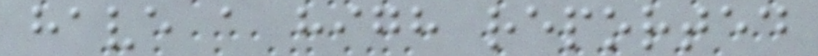have a high reported
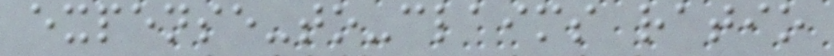expense-to-claims ratio
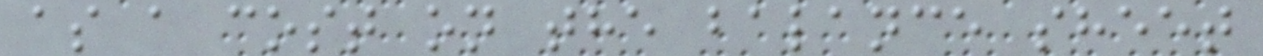as a cost on the balance sheet
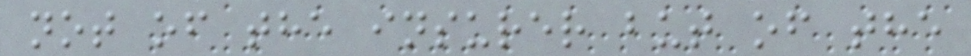not of the insurer but of the
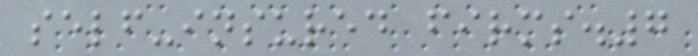self-insured firms.7
